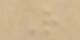R
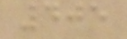405
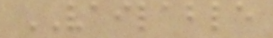VAILABLE
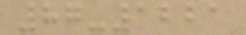87-1221
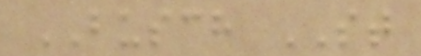BUSCH ST
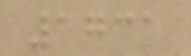1731
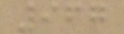967
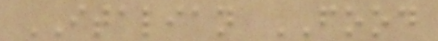ITALIAN FOOD
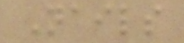Nails
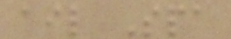ail Spa
